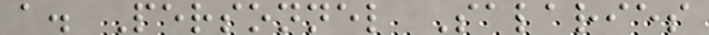a. Personnel Salaries
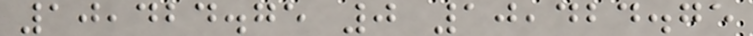10,424.75 0 10,424.75
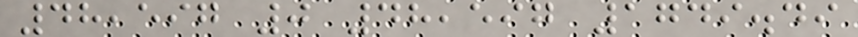48,597 0 48,597 1749.49
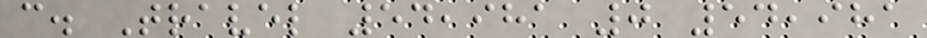c. Travel 54,981 0 54,981
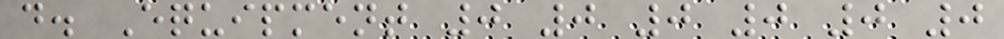d. Equipment 0 0 0 0 0 0
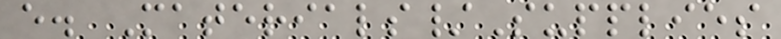e. Materials/Supplies
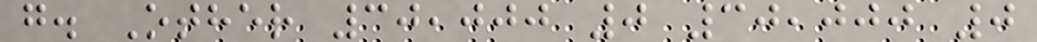g. Other 30,000 0 30,000 0
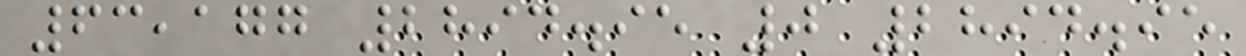63,177 2894.95 0 2894.95
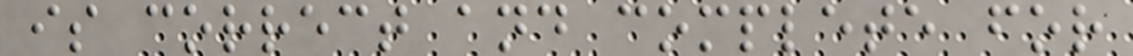is correct and complete for
